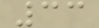33
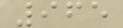965
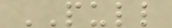PULL
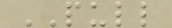PULL
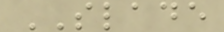SLADE
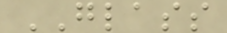GLASS
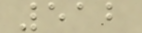512
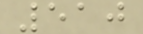510
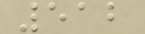512
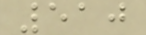510
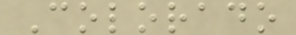Colorado
